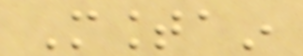Mountain
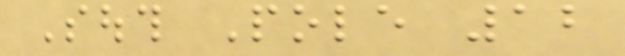South Pole 12
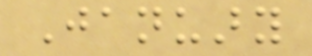January
